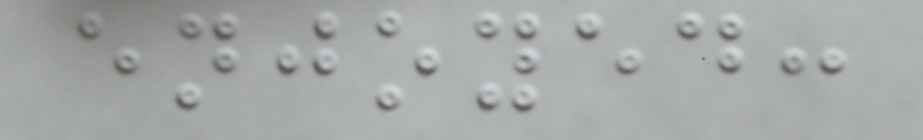enjoyed:
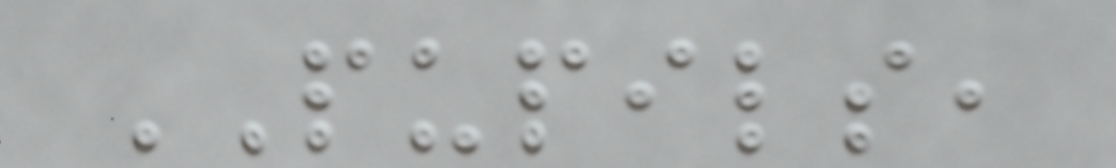PUPILS,
